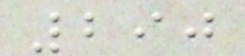290
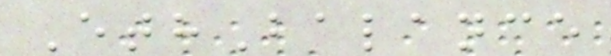EthBalance
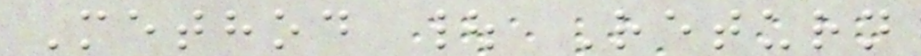Method | Return
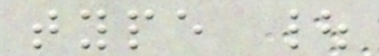type |
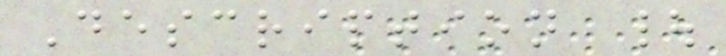Description |
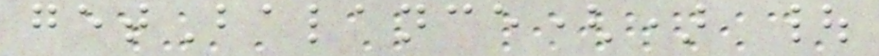getBalance() |
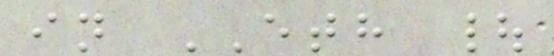in ETH |
